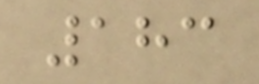183
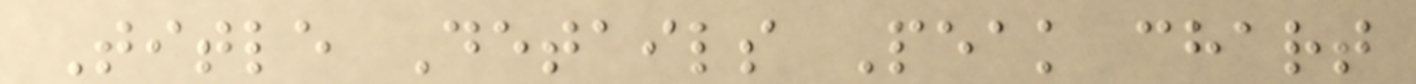Title Details Peak chart
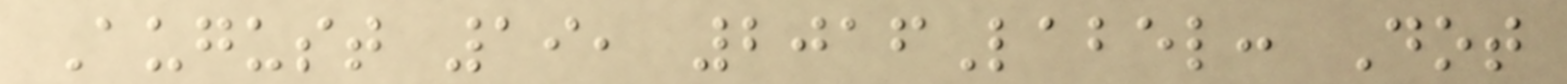August 19, 2016Label: Dot
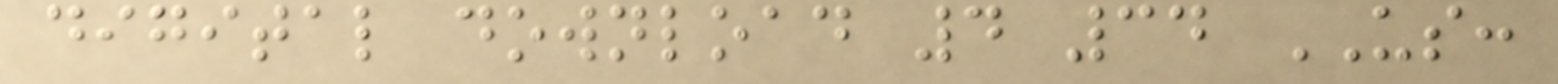digital download 4 34 US:
